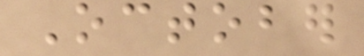October
